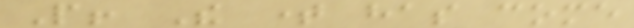People! The time has come
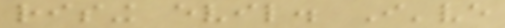rising evil. I've
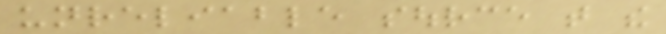unreliable source that the
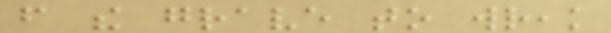from the grave to wreak
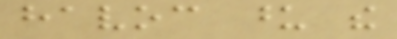havoc upon the
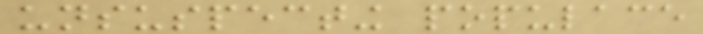unsuspecting populace
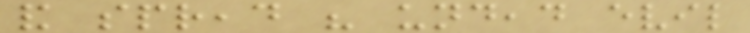and spread his undead evil
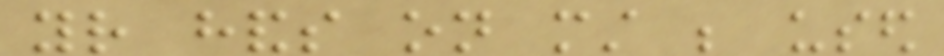your hands on must be used
